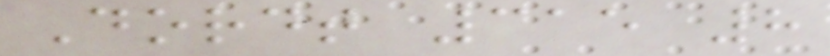Dordt 315 8
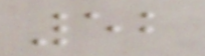52
